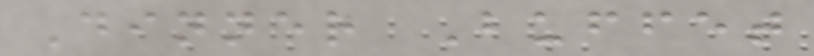Dinner Buffet
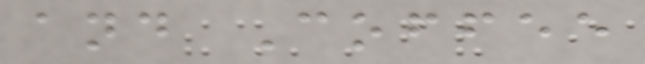and Coffee
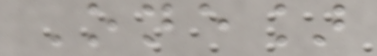One]
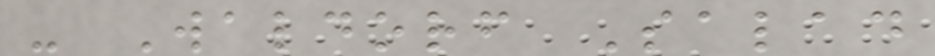- Waldorf Salad
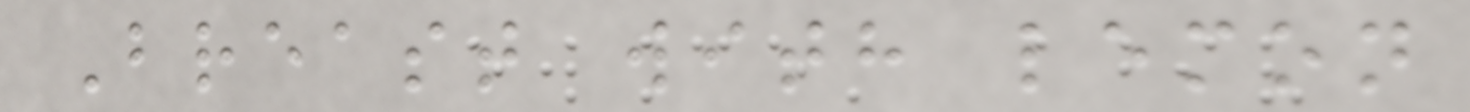Breast with lemon
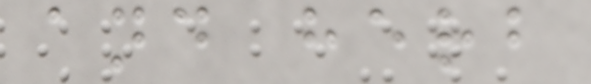and herb
